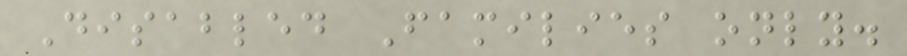Disabled Families only.
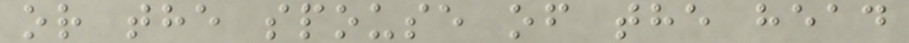or the spouse of the head
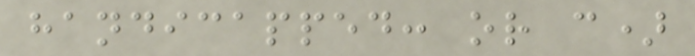handicapped: or c)
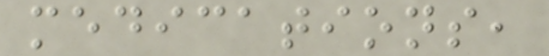medications,
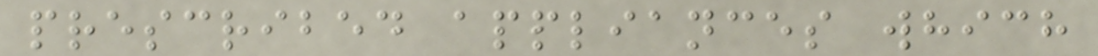prescribed appliances which
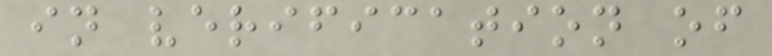in verification of
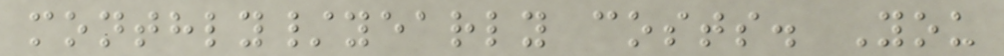monthly/yearly costs. You
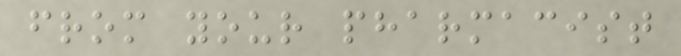from your pharmacist
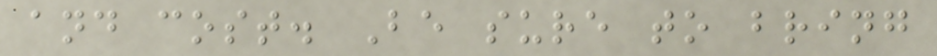and cost. Be sure to bring
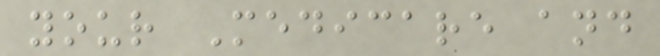your Medicare and
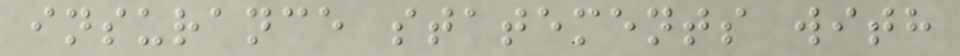insurance statements with
